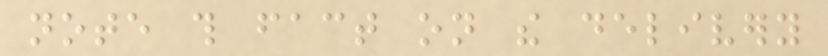note this fact on the delivery
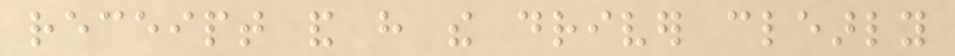receipt and have the driver clearly
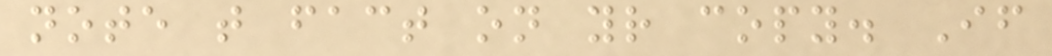note that fact on your copy. If
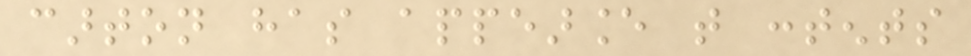carton has appearance that contents
